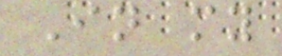In my
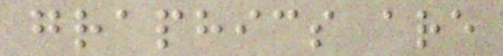graphics are
